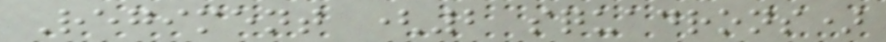Regiment (2 squadrons)
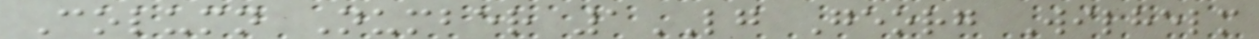Column Number 1LG Georg Wilhelm
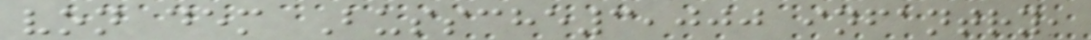von dem Bussche3,000 infantry,
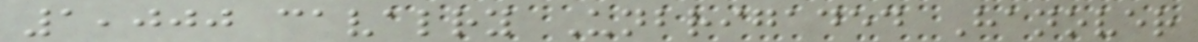1,000 cavalry Unbrigaded Hanover
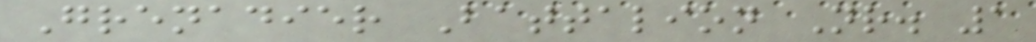Grenadier Battalion Nr. 1
